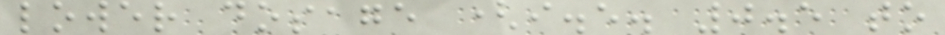lower dosage (i.e. 0.5 to
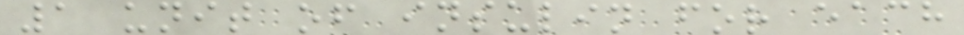1 unit of insulin for each
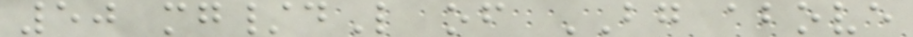50 mg/dL of BG above
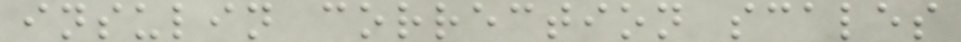insulin correction scales
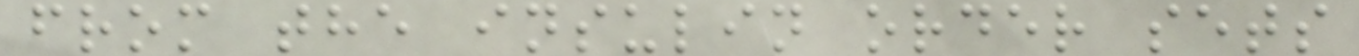from the insulin order sets
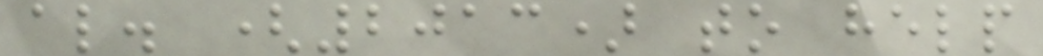al. (2013) to help
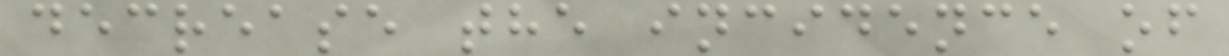decrease the incidence of
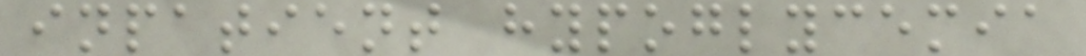inpatient hypoglycemia
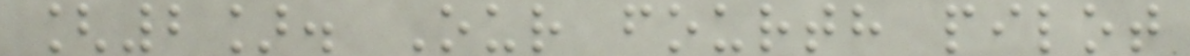[2]. Our fourth pilot
